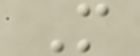M
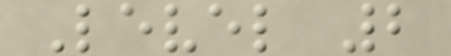Level 2
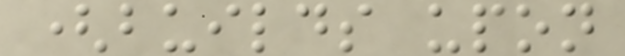(builds upon
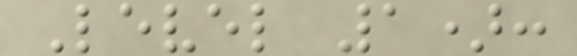Level 1):
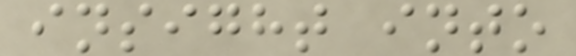insight into
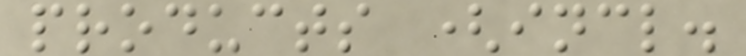products (incl.
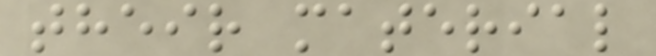their material
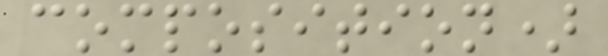composition)
